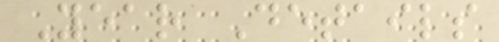Year Details
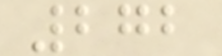272
